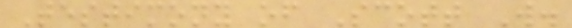Testimony of Scott W.
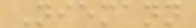Niemann
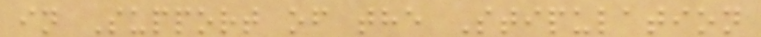in Support of the Stipulation
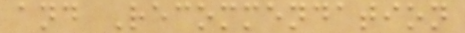and Recommendation
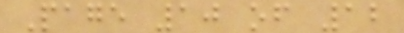Page 10 of 12
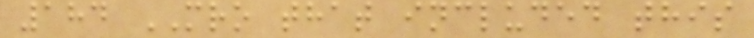184 MRO that included this
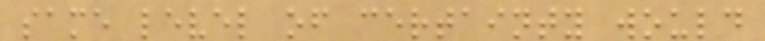same level of certainty would
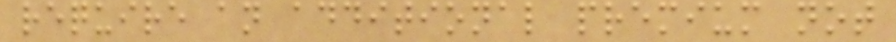require an additional premium not
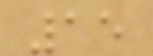15
